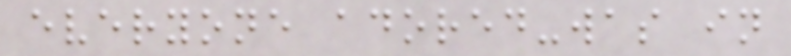everyone adored-was in
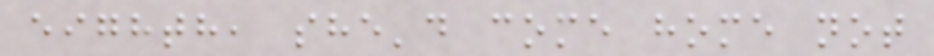eighth, she'd come home not
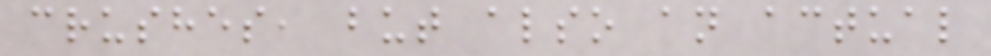crushes, but also an actual
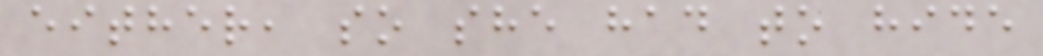either, so she had to hide
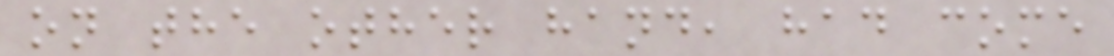on the other hand, had come
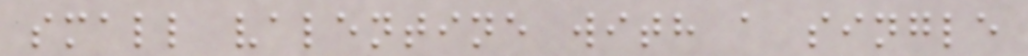small valentine with a single
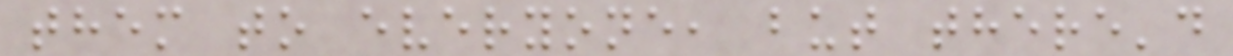them to everyone, but there'd
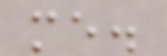me.
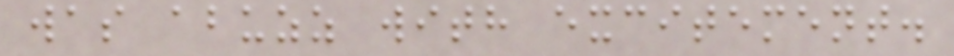was abuzz with excitement.
